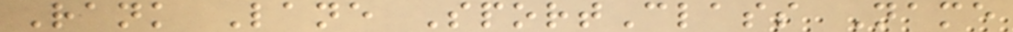Rank Lane SportClass Name
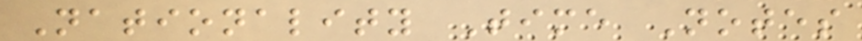Nationality Time Notes
